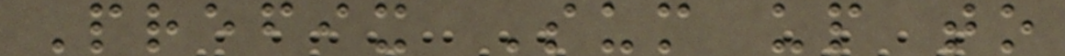Prefix Sum up to
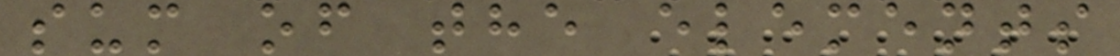sum of the elements
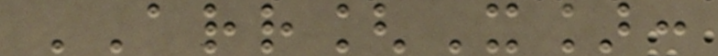ARR[X]:
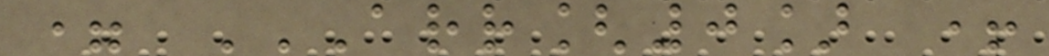= ARR[0] +
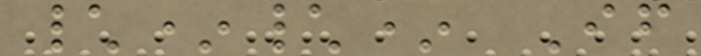\*\* If
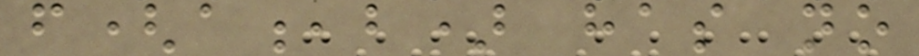f(a,b) has no
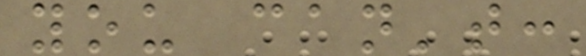you can't:
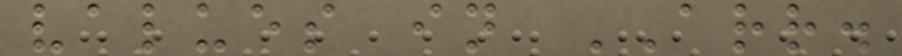values in ARR.
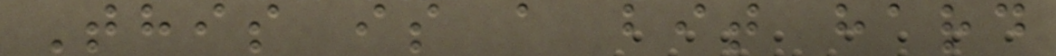This is a bit hard
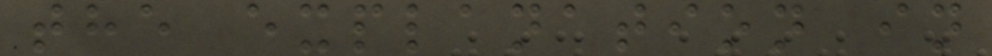the explanation in
